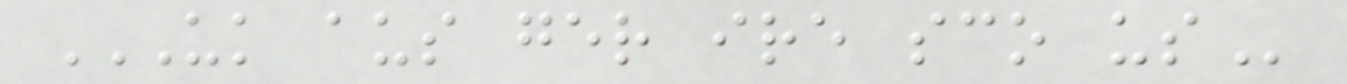UK AUS GER IRE SCO US
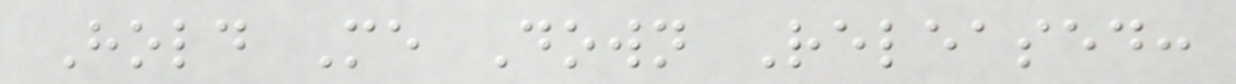Hold Me Down Released:
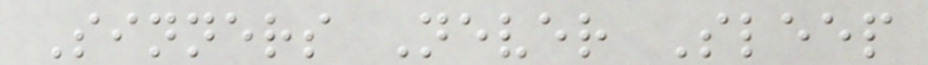Sinners Never Sleep
